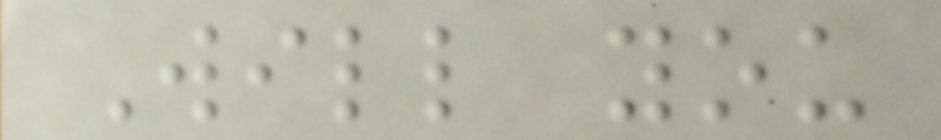Will you
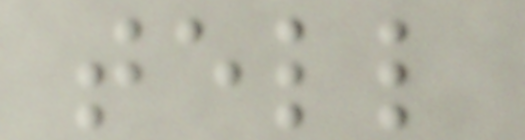tell
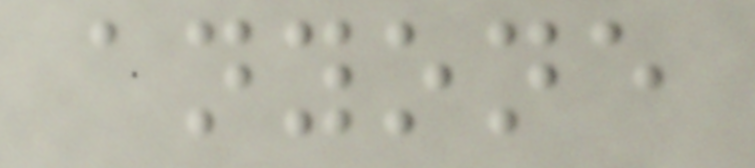anyone
